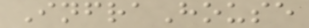InfraHouse
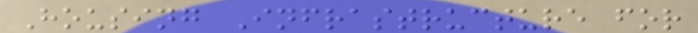Housing Infrastructure for
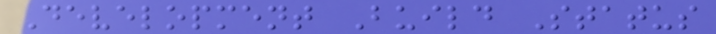Development Build Status
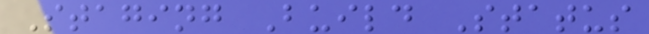Staging Build Status
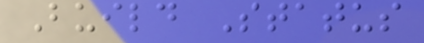Build Status
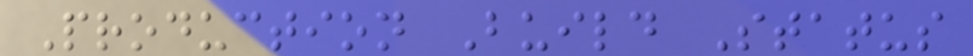Production Build Status
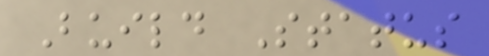Build Status
